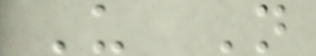U N
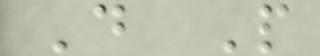D P
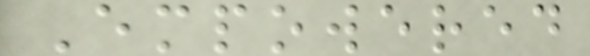Empowered
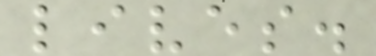lives.
